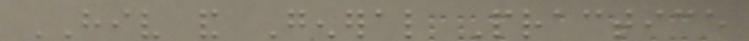HIV and General Practice
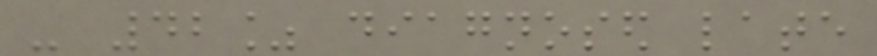- 42% diagnosed late
